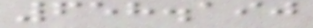658.190
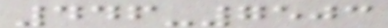446-7503
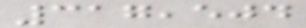317,504
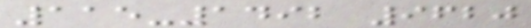115-1492 9620
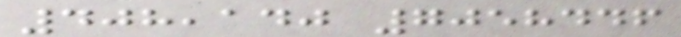408,140 7058446
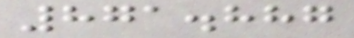871.887
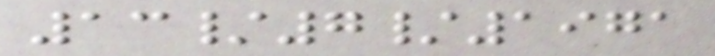13/7/1971
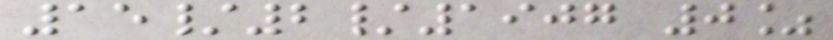15/2/1907 0%
